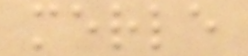merle
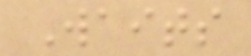Waits
